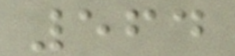564
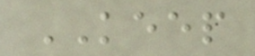KEEP
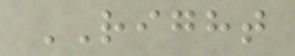RIGHT
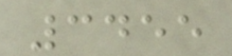3455
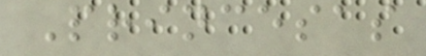Princesas
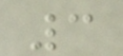3
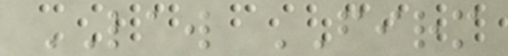LAW FIRM
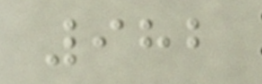982
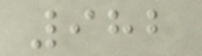982
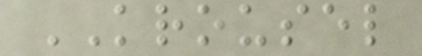KROUSEL
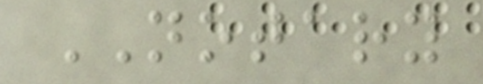NOTARY
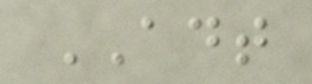ADT
